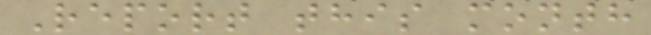Report this month
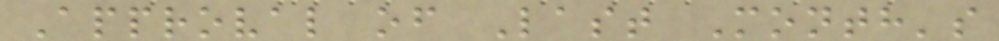Approval of Last Month's
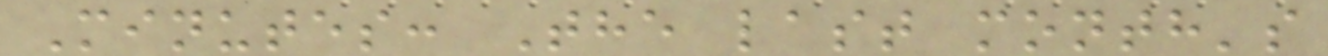Minutes: The last month's
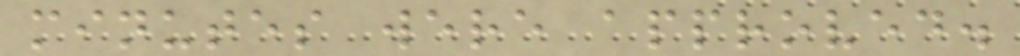minutes were approved.
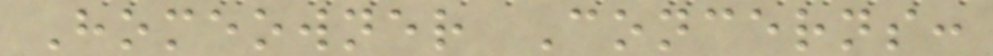Homeowner Concerns:
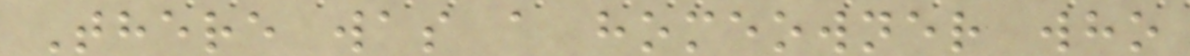There was a homeowner who
